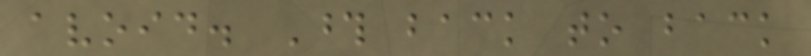avoid. Those back to back
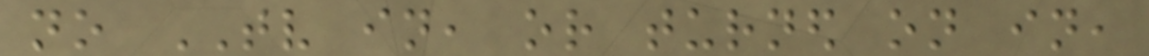no TV in, or turned on in,
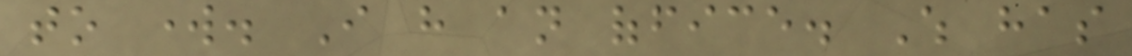to work. I have an office. Which has
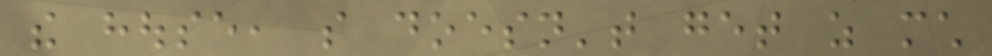the house, so doesn't get as much
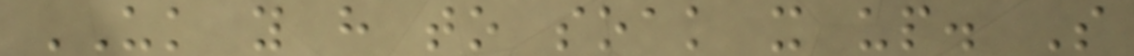UK you have to soak it up. So
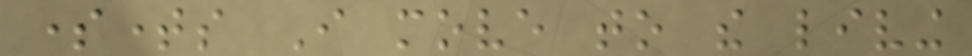sometimes I move to the living
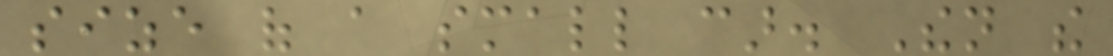size of a small car. Then the
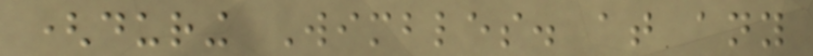(during Wimbles. at any
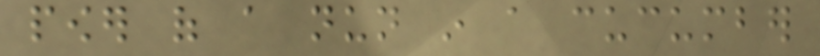power of a nun in a cucumber
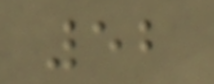52
